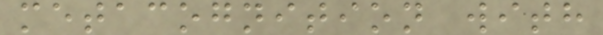metacognition with
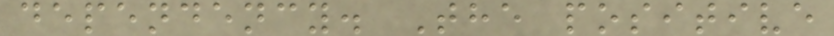dependency. The positive
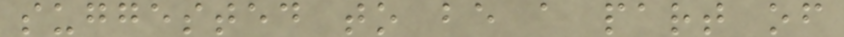suggested to be a part of
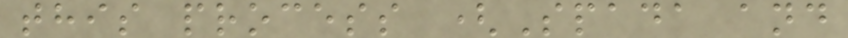this process (Spada and
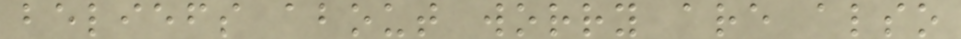beliefs about worry are also
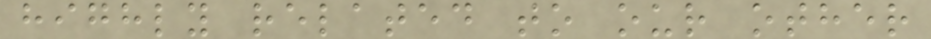highly related to our other
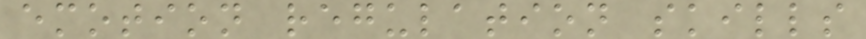emotion regulation skills
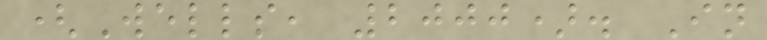(Wells, 2000). In
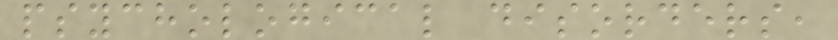psychological disorders,
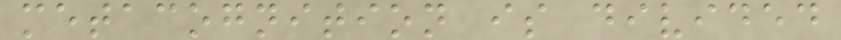metacognition is divided
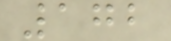172
